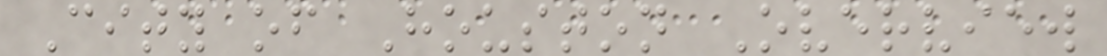City of Houston Overview
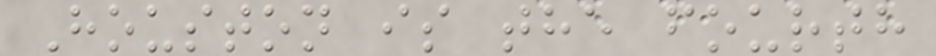Houston is the fourth
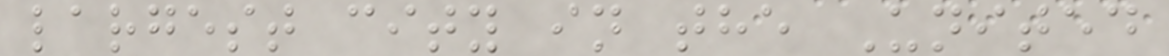largest city in the United
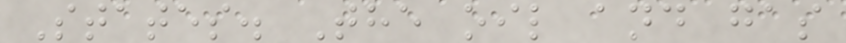States. The oil and gas
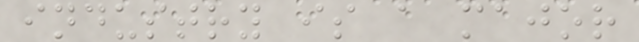industry is a major
